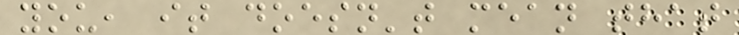you, it doesn't mean that
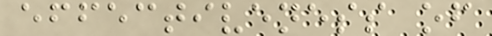effectiveness of
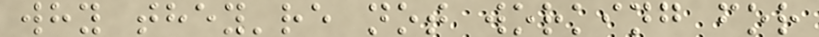why they're not working for
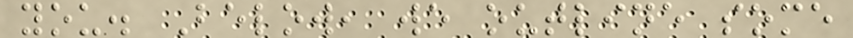you. Below, we outline some
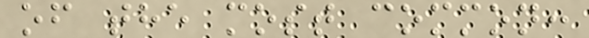of the most common:
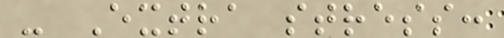- Extra stress:
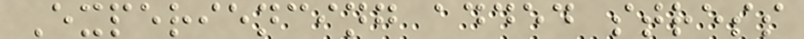Experiencing added stress
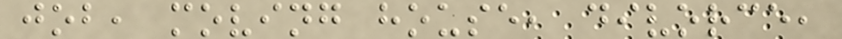job, moving house, divorce,
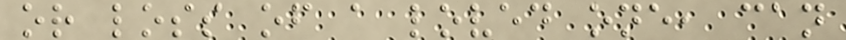or loss of a loved one, can
